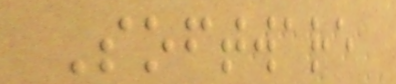Software
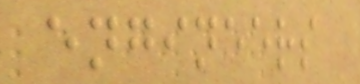engineers
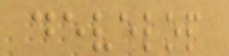develop
